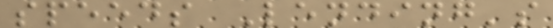speeds Lending's
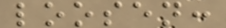loosen:
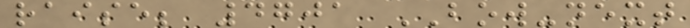raise; 4701 BOW-next
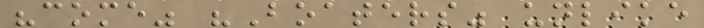"come" "Boaters" unlike
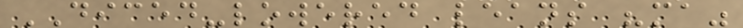DICED-lowered leans "ma"
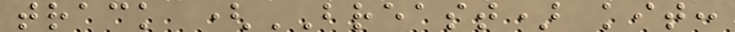track (BREAST) kit:
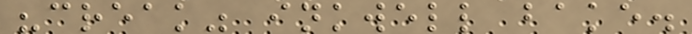"creak" inkwell bake.
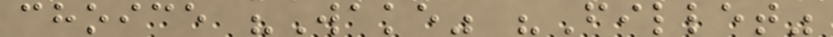choice "Wake" "Fillet"
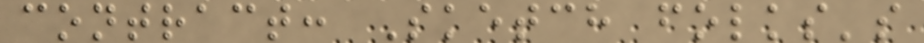contract: Sketch folks's
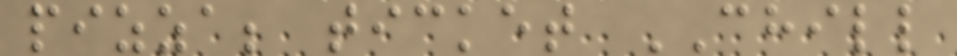pizza; ticket CHILL
